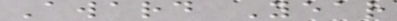Award Year
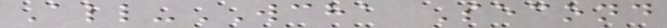All-WCHA Second
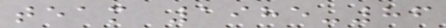team 1985-86
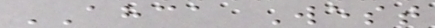AHCA West
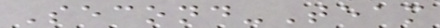Second-Team
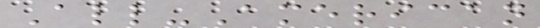All-American
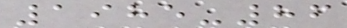1985-86
